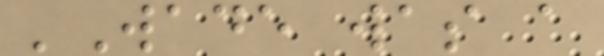'Wade was a
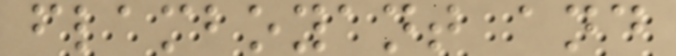flamboyant and
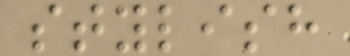stylish
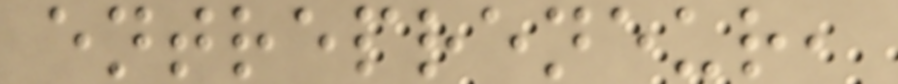entrepreneur,
